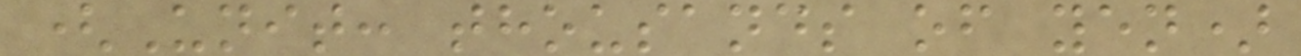(Unit: thousands of yen)
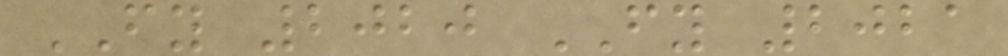FY 2020 FY 2021
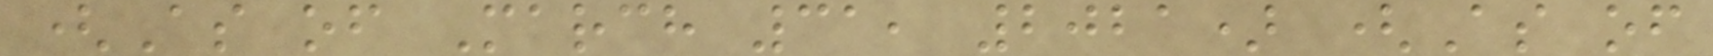(As of March 31, 2021) (As of
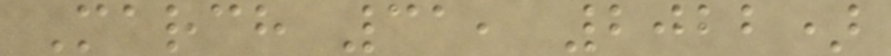March 31, 2022)
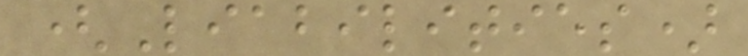(Liabilities)
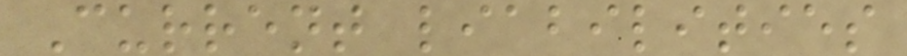Current liabilities
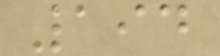194
